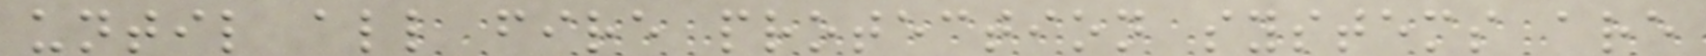until all fire protection systems are
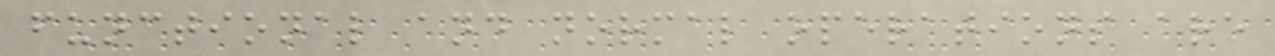functional and normal operations are
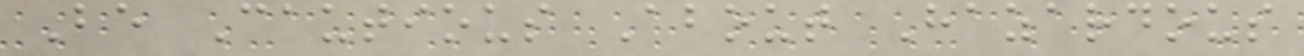Be Cautious About Hazardous
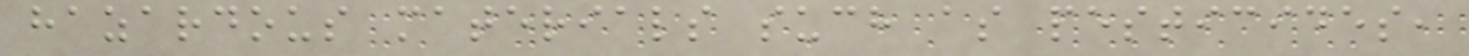hazardous materials such as pesticides,
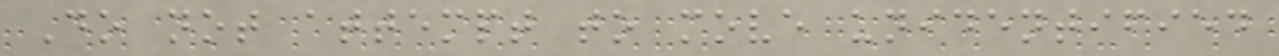Do not attempt to move unidentified
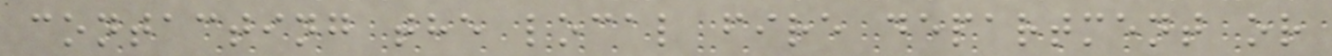contacting the local fire department or
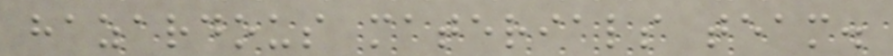hazardous materials team.
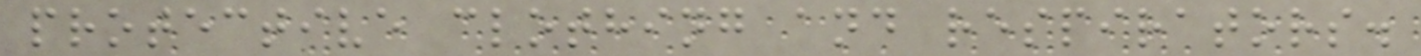protective clothing and respirators.
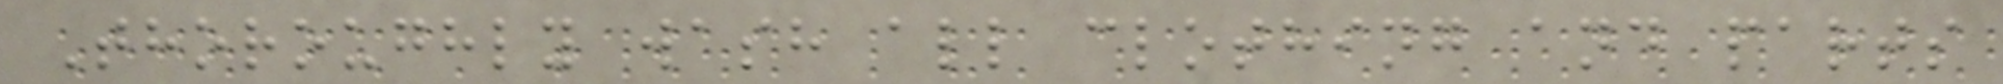Thoroughly wash all clothing and parts
